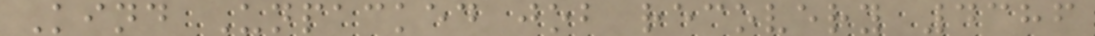Kind Unpacked job recovery 4386
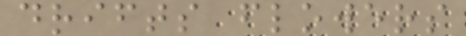drifts flowers
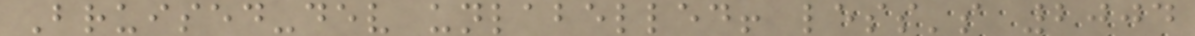Bruised-dev unlabelled! less's 2004
